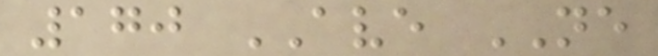170 AVE NE
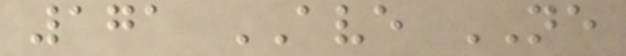171 AVE NE
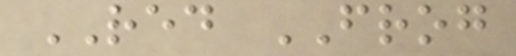RED FROG
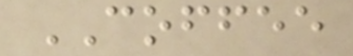COFFEE
